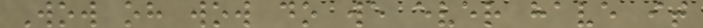Wow oh wow do we ever have it
